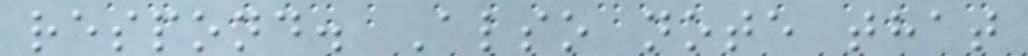respond. Also note that
